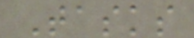Tasks
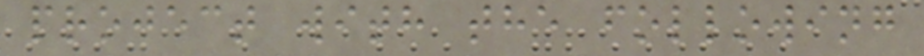project with the following
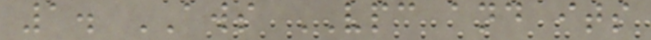1. AWS VPC and its
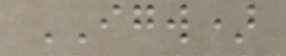IGW)
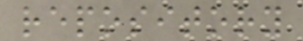repository
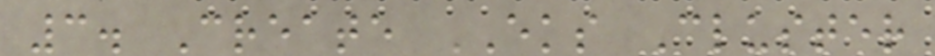3. Create EKS Cluster
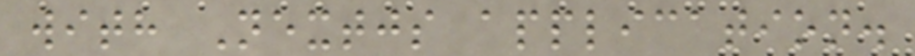with Nextjs application.
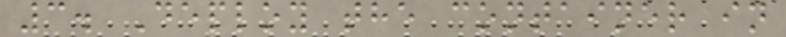3. Deploy the container in
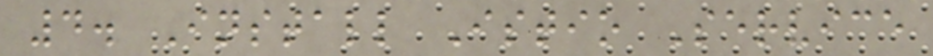4. Install Istio Service
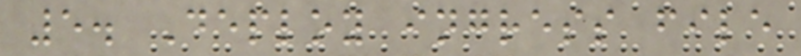5. Deploy ingress file
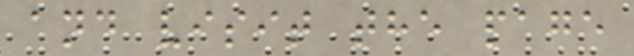and visit the page
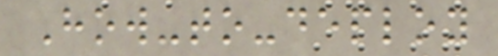How-to-deploy
